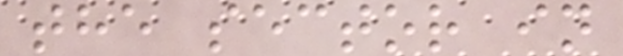the sector in
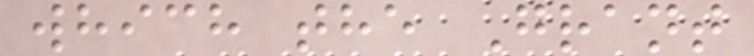which the Grant
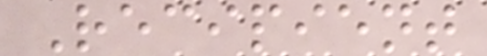Recipient
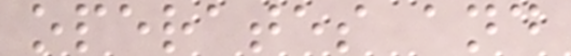operates and
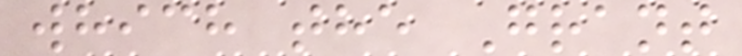which the Grant
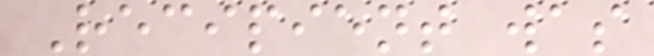Recipient was
